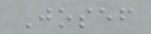Josef
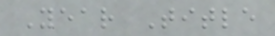Year Title
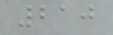210
